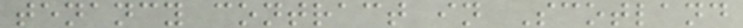tenancy contract in Scotland
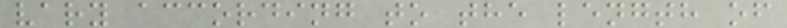vary according to the length of
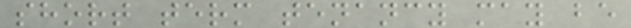short term tenancy may be
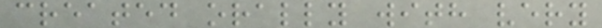created orally with very
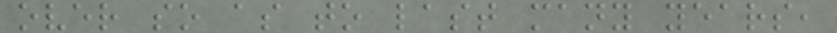over so as to last many years,
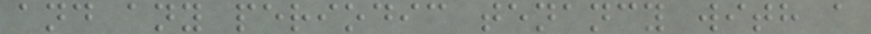and any periodic tenancy with a
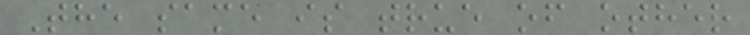The same is true of other
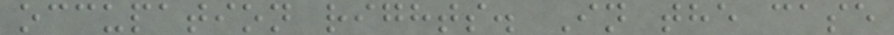occupation rights. In the case
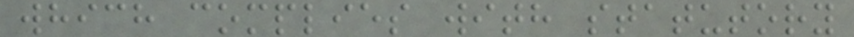which complies with statutory
